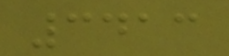3413
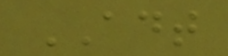ADT
